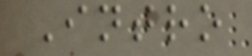Intro
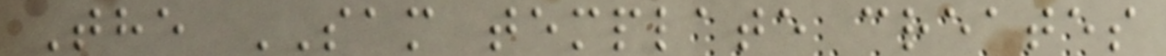The SAM template creates
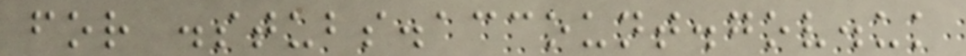for .stubs.account.gov.uk
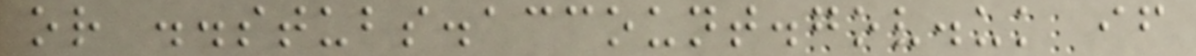or ..stubs.account.gov.uk if
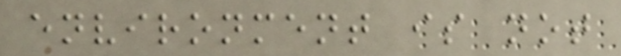environment is not
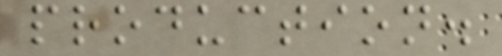production.
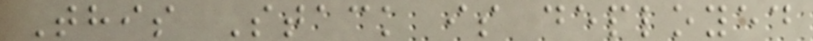This Stack is deployed
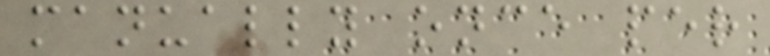manually once per
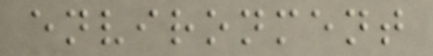environment
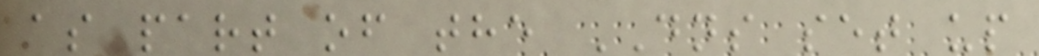as part of the DNS set up
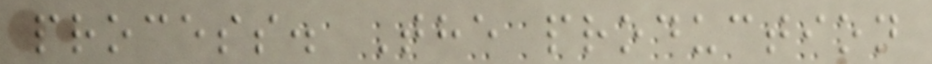process. The production
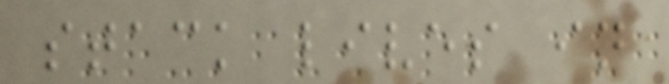stack lives in
